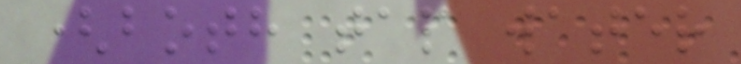(both tap water
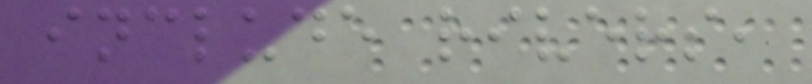include rivers,
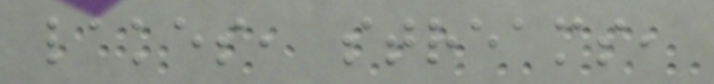lakes, streams,
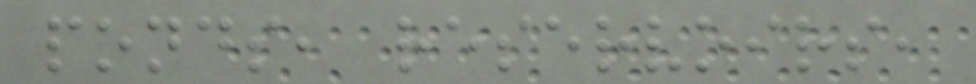ponds, reservoirs,
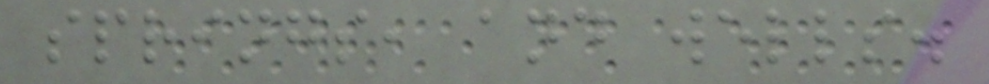springs, and wells.
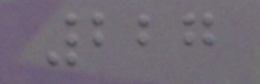227
